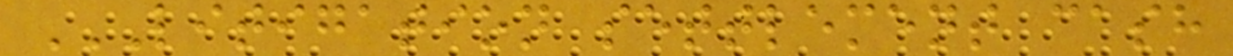LITIGATION SETTLEMENT CASH
